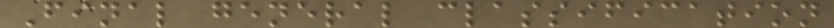Final general classification
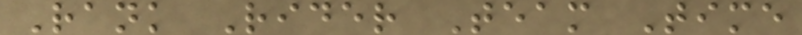Rank Rider Team Time
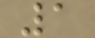1
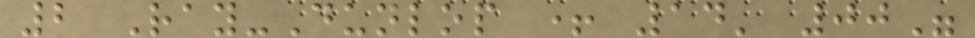2 Ray-Dunlop + 14' 00"
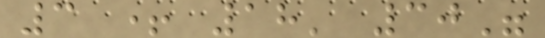3 + 18' 30"
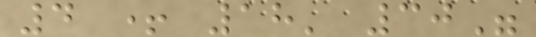4 + 18' 30"
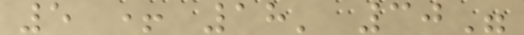5 + 18' 30"
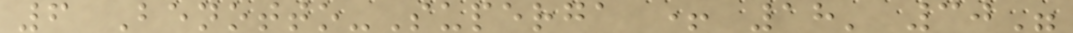6 Benotto-Superga + 18' 30"
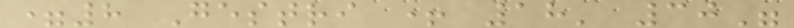=8 Gestri + 18' 30"
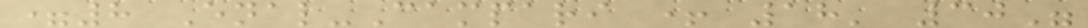=8 Enal-Campari + 18' 30"
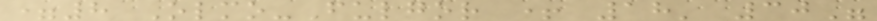=8 Olmo-Fulgor + 18' 30"
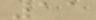11
